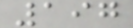197
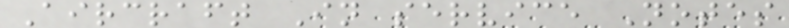Aircraft In service Notes
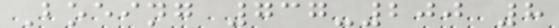Boeing 737-200 8
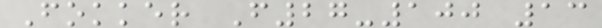Fokker F27-100 13
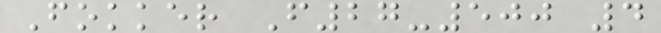Fokker F27-500 4
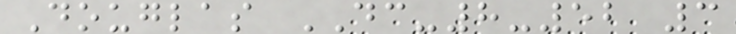Douglas DC-8-52 3
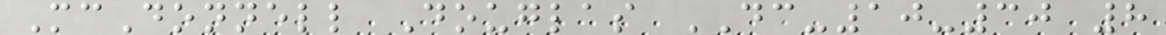McDonnell Douglas DC-10-30 8
